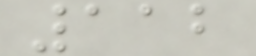112
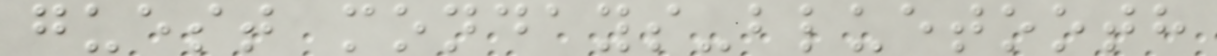guest mondays-bluetooth
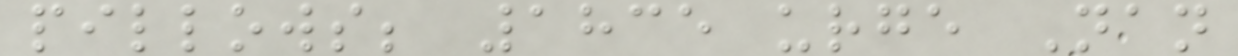pillows; 1835 urge Nan
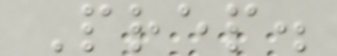Prep.
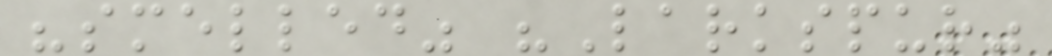"smelled" "Larkspur"
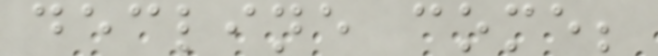decline come;
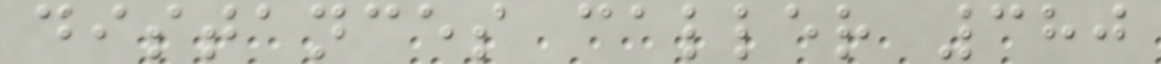distances caller 380
